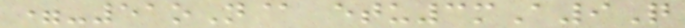=-51oN@ etu3mA9Q
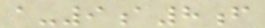a-9a8f
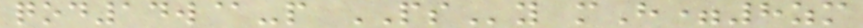qod14w@-p PSy mH=8zm
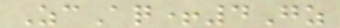ZcAq+4Gz
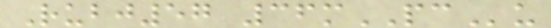Rubj57 36mPCu
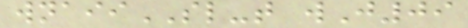wnaiiSL-t wJ09
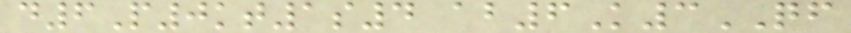d6P0kt1s4 ab6K3QF
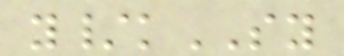y/kSY
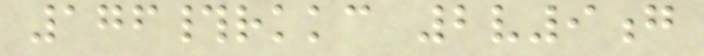176#rkkc 2v9g
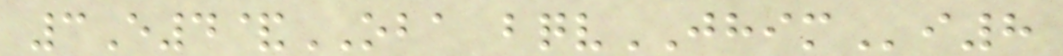3E4&OBA bqvJHIMi8
